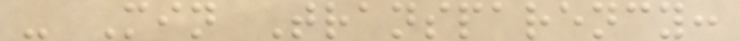- Min Transparency:
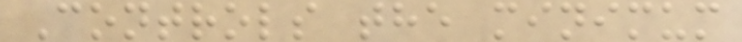Controls the minimum
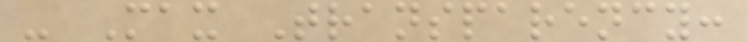- Max Transparency:
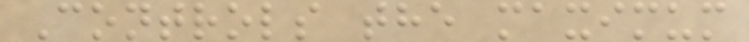Controls the maximum
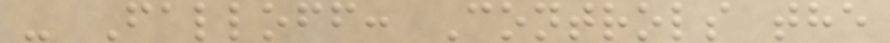- Falloff: Controls the
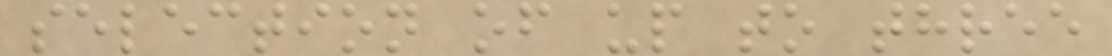selection of up to three
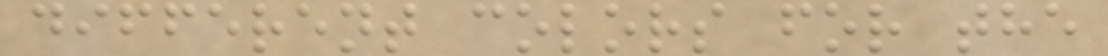different colors for the
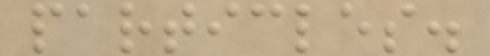particles.
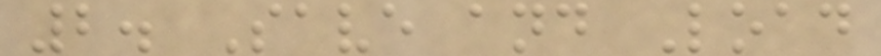2. Save and Load
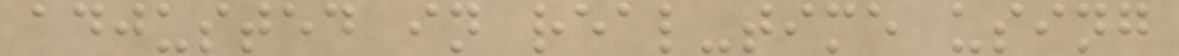adjusted in real-time using
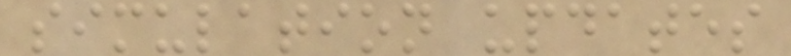simulation updates
